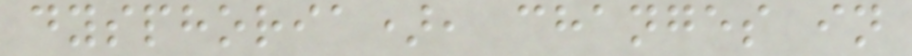dysphoria), changes in
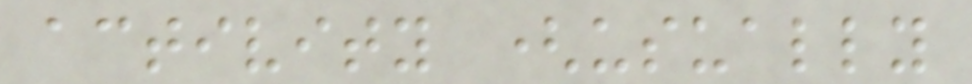activity (usually
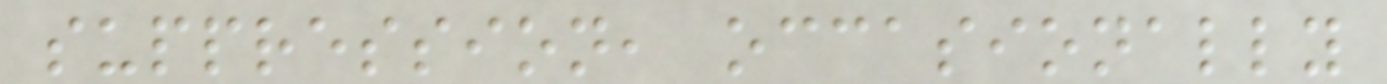suppression, occasionally
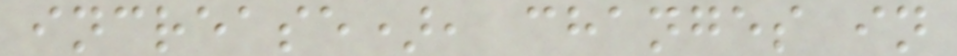increase), changes in
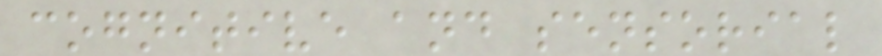cognitive and sensorial
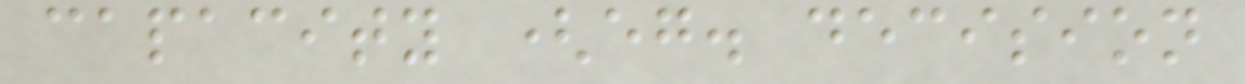capacity (eg. decision
